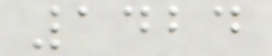1424
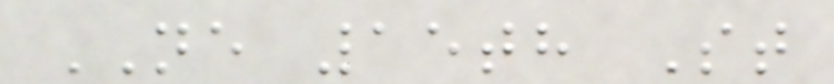NE 15th St
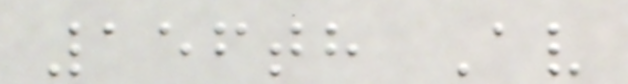156th Av
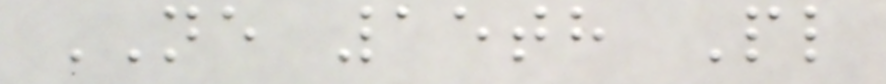NE 15th Pl
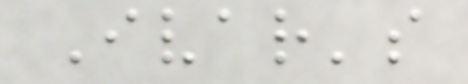Ivar's
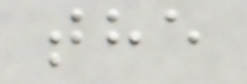the
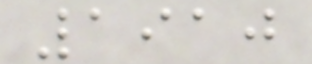1910
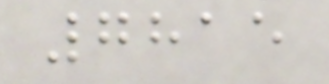7815
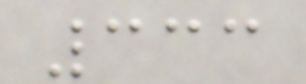333
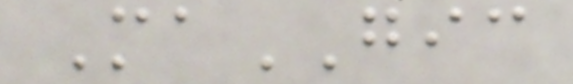MaGIC
